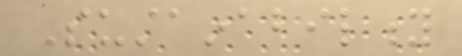Sustainability
